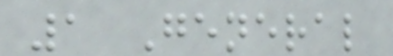1 General
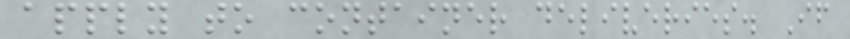apply to container deliveries. If
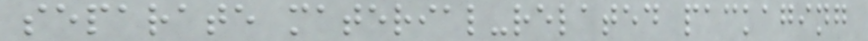separate material-related packaging
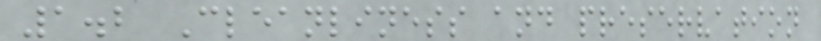1.2 Cleanliness and preservation
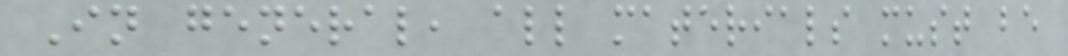In general, all materials must be
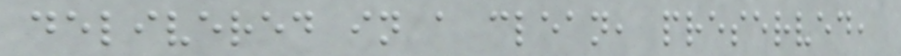delivered in a clean, preserved,
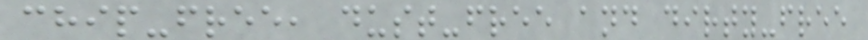chip-free, dust-free and dirty-free
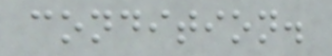condition.
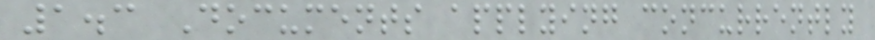1.3 Documents applying concurrently
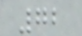72
